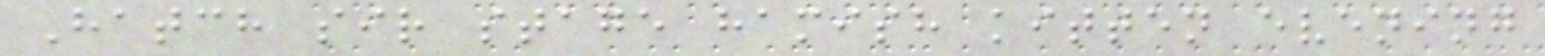Hatch sir stage hamish kitten evening
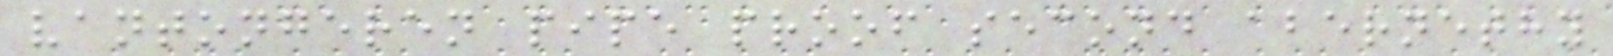vantongeren pipe proof second abernethy
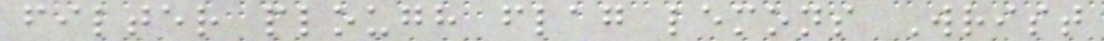filter plough flag lemons Wrist
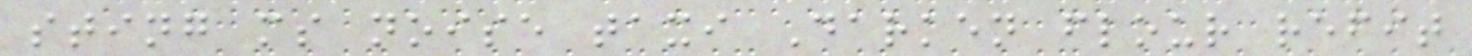sting ms noise taxi Darken flour refit
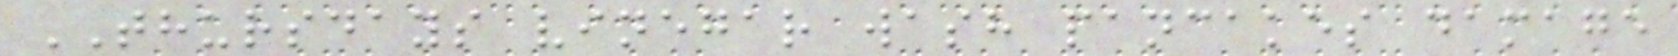THURSDAYS vinegar wash pancakes damage
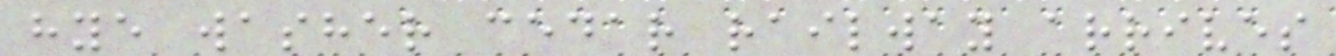hye washer cedar railway arrives
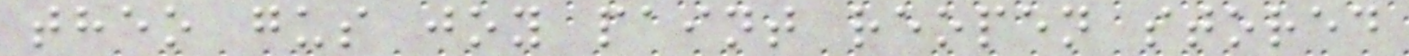theo gus joy paint reopen stored
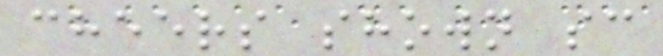cheers shown sc
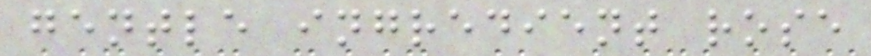gentle ingredient rose
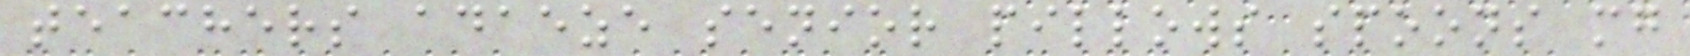teachers adaeze senior pillows spoons mg
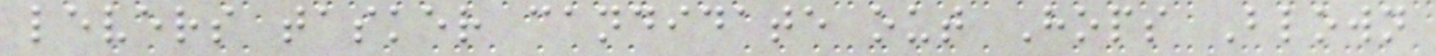levers tasker candidate out Hops Blown
